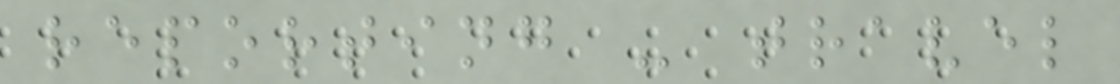reporting - travel
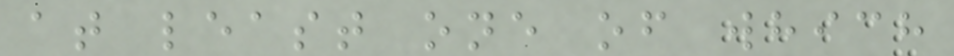at least one of which
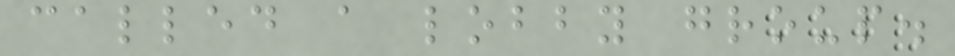called a lobby group.
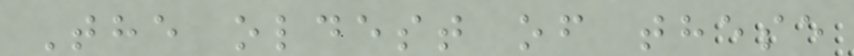The oldest of these
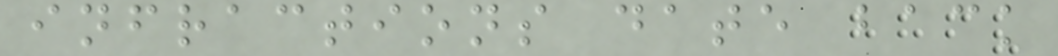infractions date back
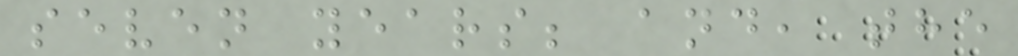seven years; and, the
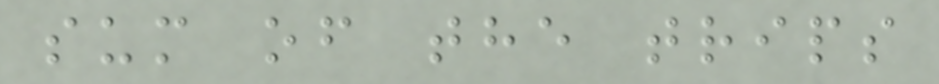sum of the trips
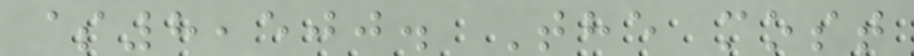$8,500. The most
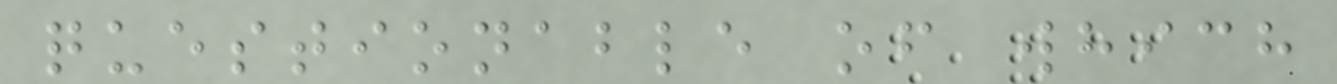questionable of which
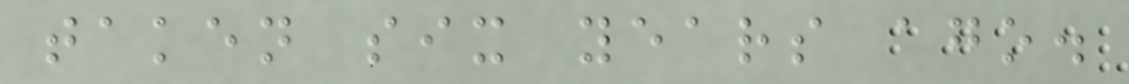taken six years ago.
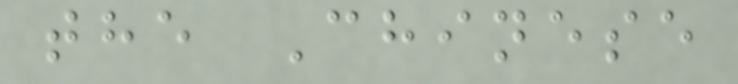the Chinese
